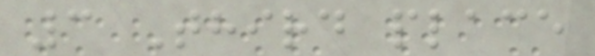3 Third place
